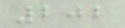202
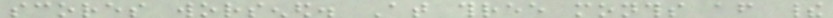scores worsened. At three months after their
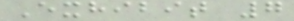Exhibit 7
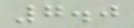7.0
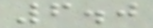6.0
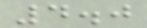4.0
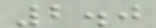2.0
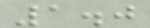1.0
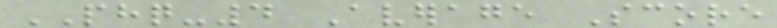PHQ-4 Average Score
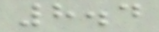8.4
